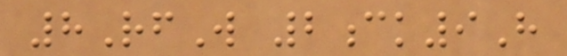8RfW 2ck9H
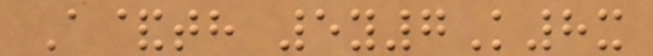A&th 5y7K8x
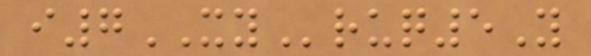i7XYruq5Y
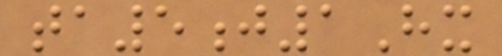ta5j1Hx
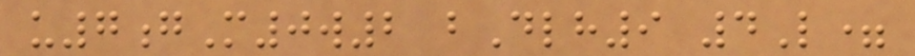u7gM0w2 bDlh9 4L=
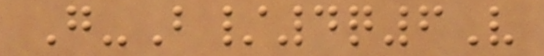G-B/4q6V
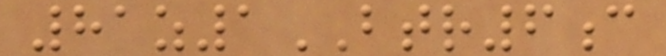81z1BTR6c
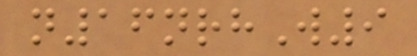n16nrhW9
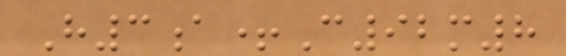H3a+C92m8
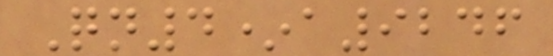Qn4*a9246
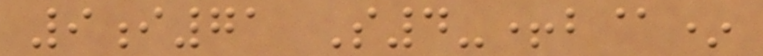9i71 S4-+b@*
